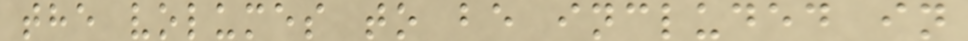the volumes to be included in
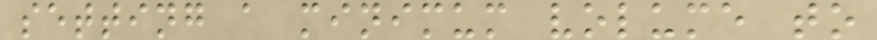setting a minimum volume to
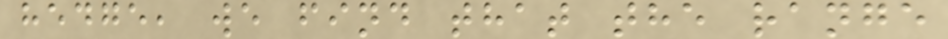hedge, we find that the range
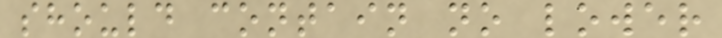should contain no lower
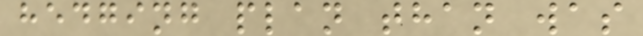hedging plan than was
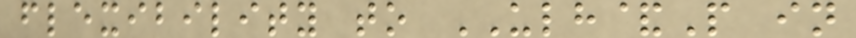flexibility to ULH&P in
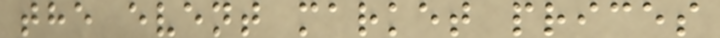the event market prices
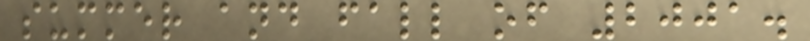summer and fall of 2001.
